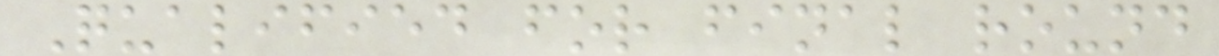Qualified for final round
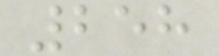258
